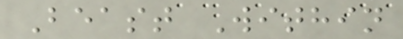Beast Within
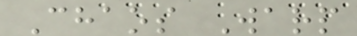Chaos Warp
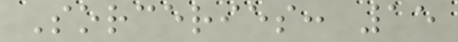Sorceries: 15
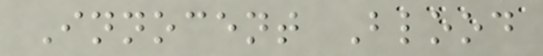Innocent Blood
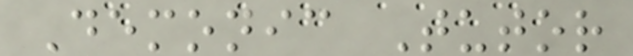Demonic Tutor
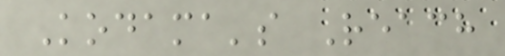Kodama's Reach
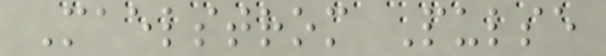Maelstrom Pulse
